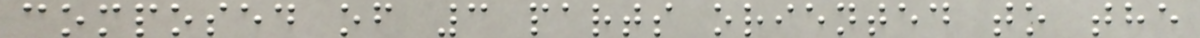composed of 3 parts oriented to the
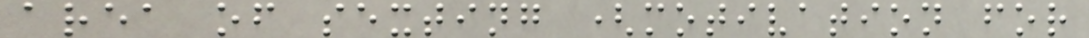area of sexting (motivation for
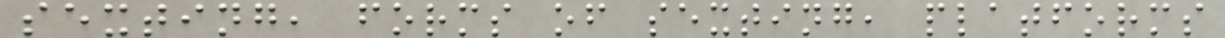sexting, forms of sexting, platforms
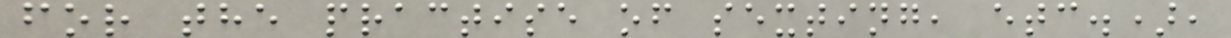for the practise of sexting, etc.),
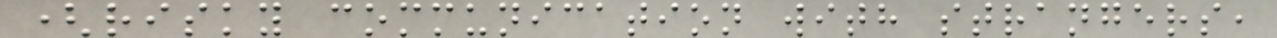(risky communication with strangers,
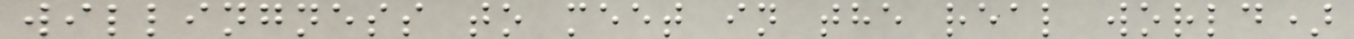willingness to meet in the real world)
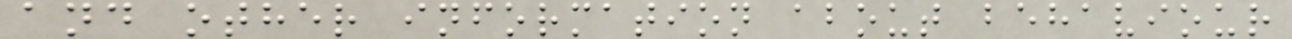and other information about behaviour
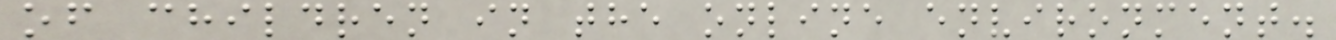of children in the online environment.
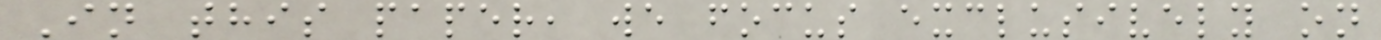In this paper, we focus exclusively on
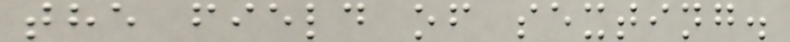the field of sexting.
